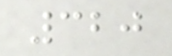320
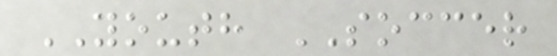YOUTH SOCCER
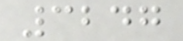3247
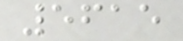5615
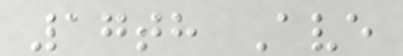17th Ave
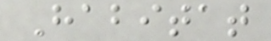Habitat
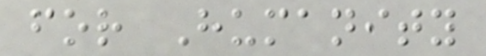for Humanity
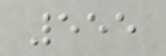555
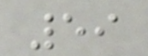59
